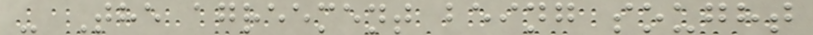- The agreement being sought
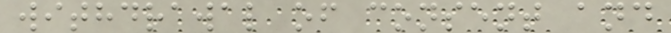withdrawal of consent and
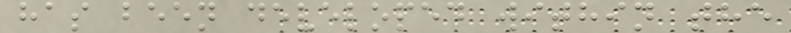has been developed within the
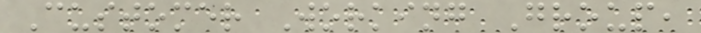Customer Working Group,
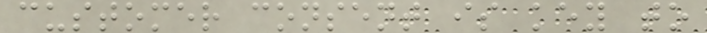customer consent is key to
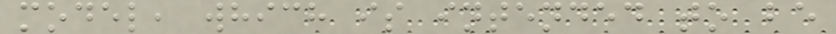model, which is intended to be
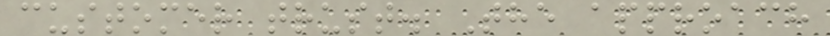customer trust. The approach
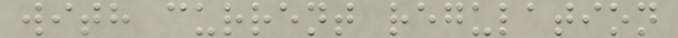with current regulation
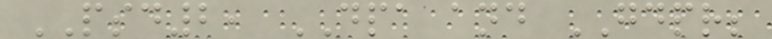PSD2, DPA and GDPR;
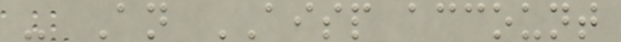- An AISP account
